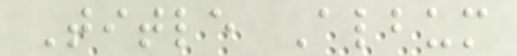Title Album
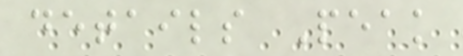details Peak
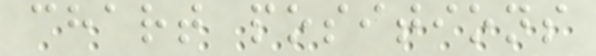chart positions
